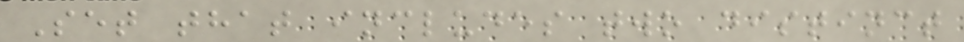Set that includes two distinct
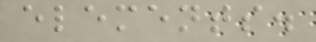elements.
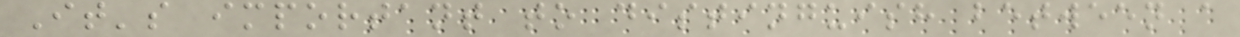It's important to distinguish between a
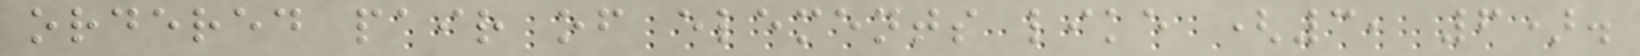ordered pair of elements like (3, 6).
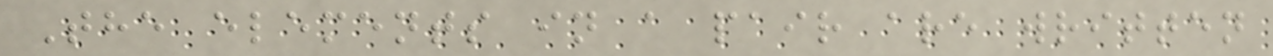The elements in a pair are written
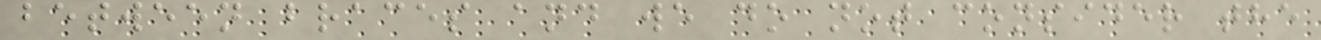between braces and we do not consider the
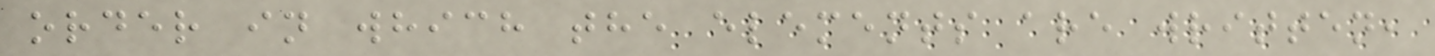order in which the elements are written,
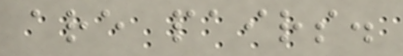are pairs.
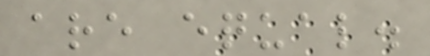are equal.
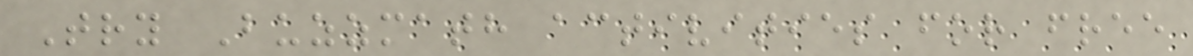Try Buzzmath activities for free
